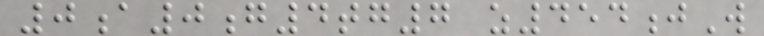0a0g4tg7 z454jW
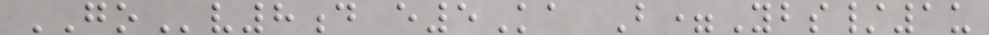GOv8d e5Ka B=Ybs/1u
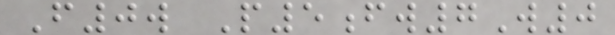F0w P5fw7W0
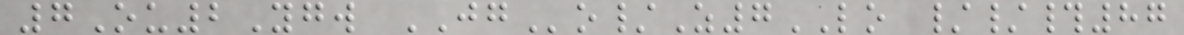7Ou2Ygw JGo/Z7LO //#87
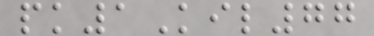pk1Kil77
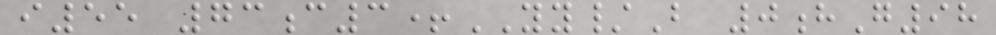i55 73c3+YY/B 0hG98
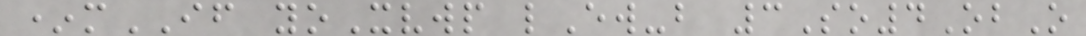*mIF yoXvwp lEw-b 3So4ObO
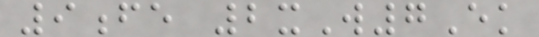9fe 2xW7Ek
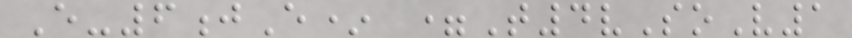E-6jE* =T4vSoV1
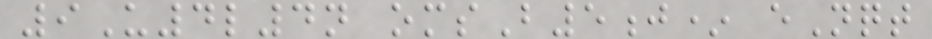9U4l4n omsB5j* eNqt
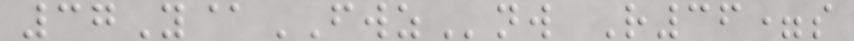37Y@FWZnw R36=s
